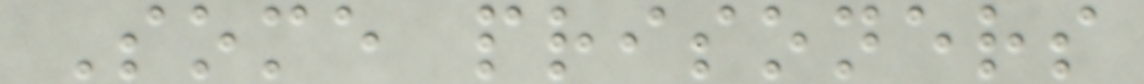Some prisoners
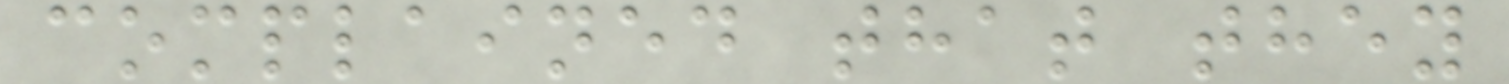complained that they
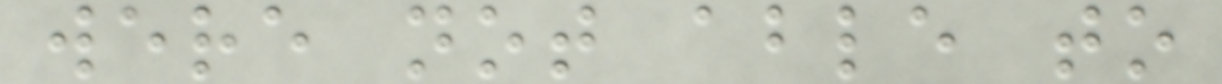were not able to
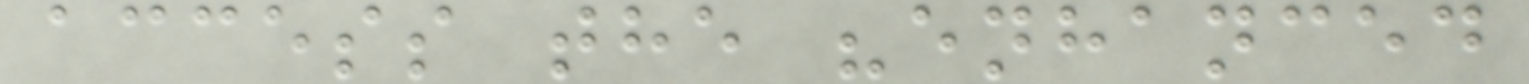access the "enhanced
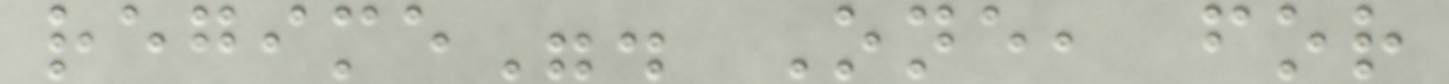regime". One, for
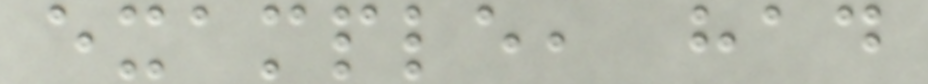example, had
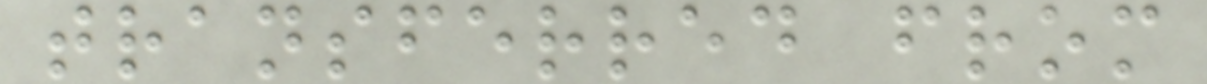transferred from
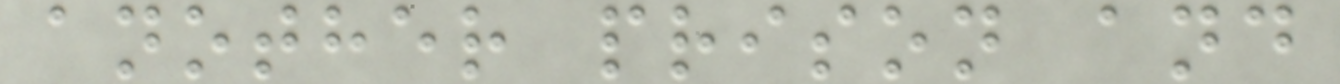another prison and
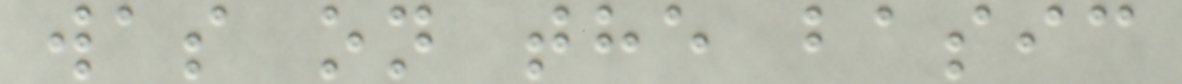was on the basic
